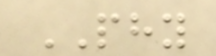PHY
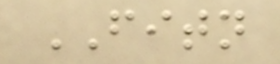FITN
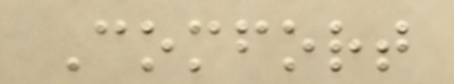Comfort
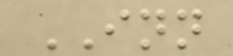INN
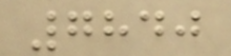7840
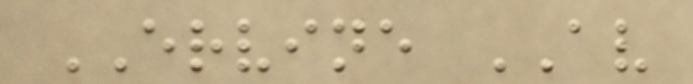ERVINE AV
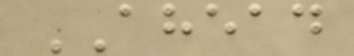AHEAD
